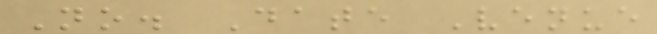No. Date Venue
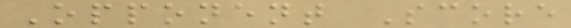Opponent Score
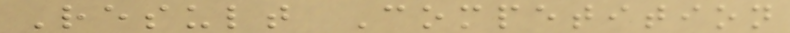Result Competition
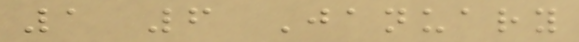1 6 January
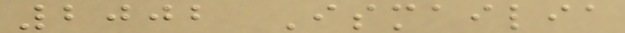2002 Ismailia
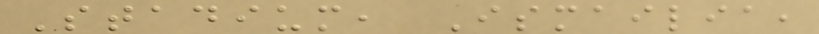Stadium, Ismailia,
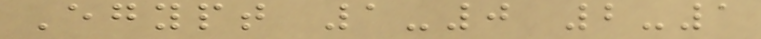Egypt 1-0 2-1
